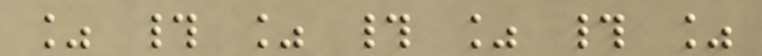% # % # % # %
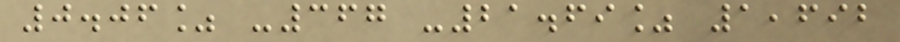0.06% -367 -21.69% 1,692
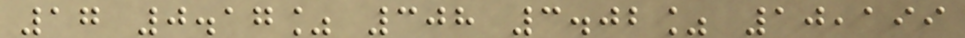17 0.17% 308 3.02% 10,199
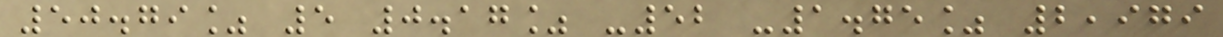50.79% 5 0.17% -52 -1.75% 2,979
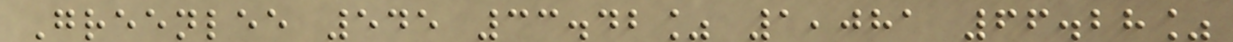Greenlee 545 33.42% 1,081 66.28%
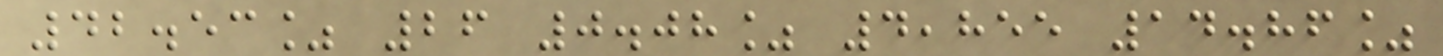42.53% 26 0.08% 4,855 14.86%
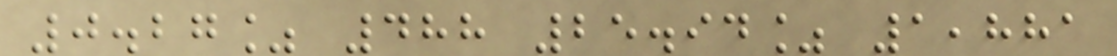0.27% 488 25.94% 1,881
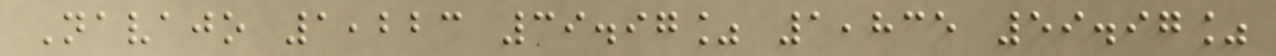Navajo 1,223 39.97% 1,835 59.97%
